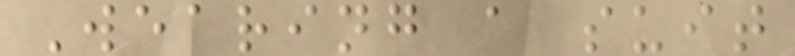Wearing a suit
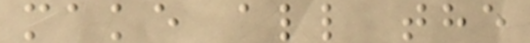make all the
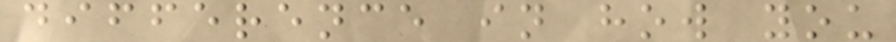difference in how you
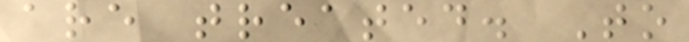are treated. To
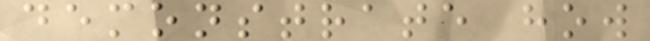demonstrate how
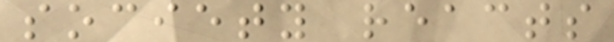society reacts
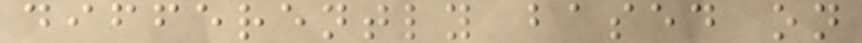differently based on
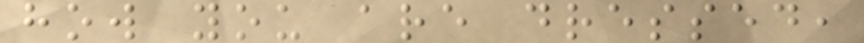how you are dressed,
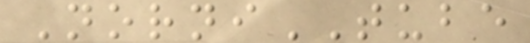NorniTUBE
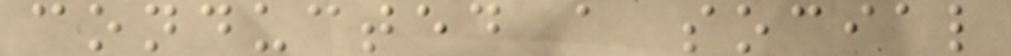conducted a social
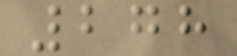278
